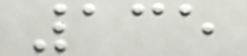135
